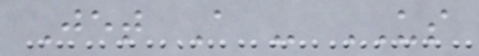Jet A - US
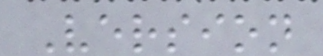Version
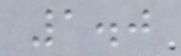1.0
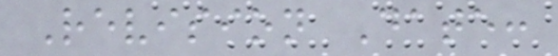Revision Date:
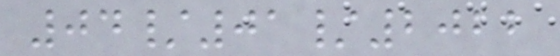04/01/2022
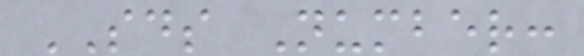SDS Number:
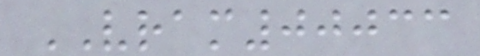VRAM00033
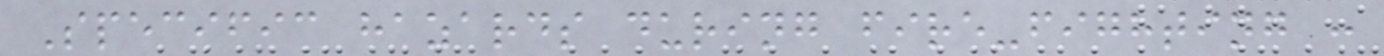Specific hazards during fire-fighting :
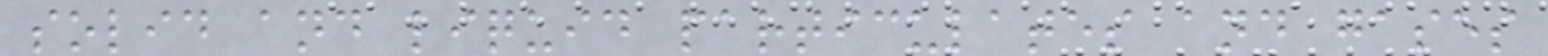solid and liquid particulates and gases
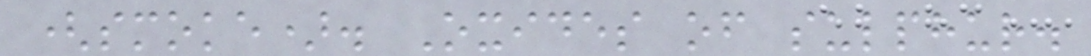(smoke). Oxides of sulphur.
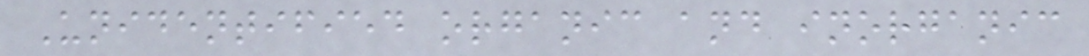Unidentified organic and inorganic
